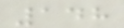148
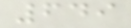649
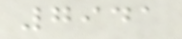7941
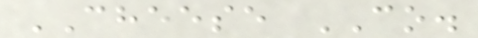CHEESE CO.
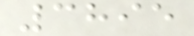3895
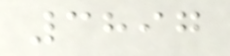3897
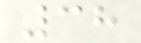38
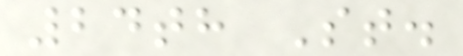24th St.
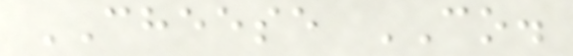CHEESE CO.
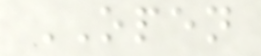OPEN
